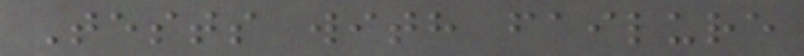Tests with failure
